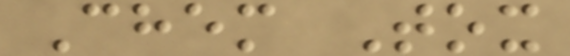Chem Tox
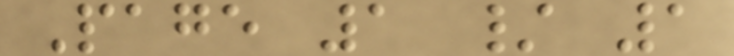Page 1 / 1
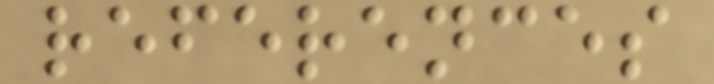references
